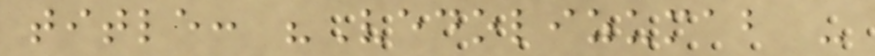title: "Vedolizumab -
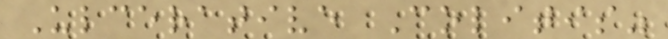Ulcerative Colitis"
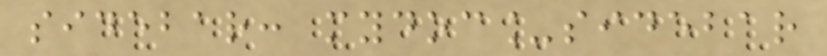sidebar: mydoc_sidebar
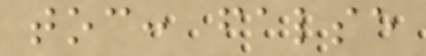toc: false
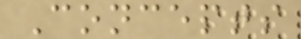Concepts
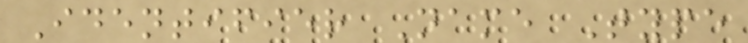Identifier Name Type
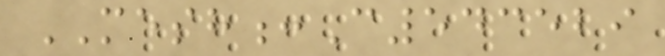MESH:C543529
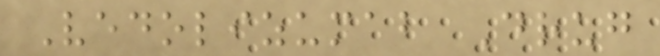Vedolizumab Drug
